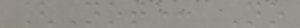[Note: No
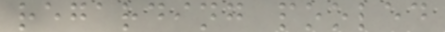regarding pooled
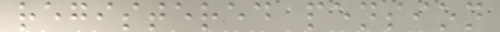registered pension
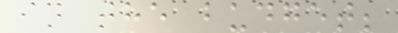in the budget;
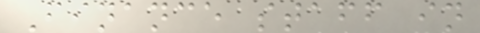Finance staff in
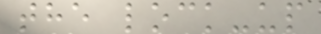the lock-up
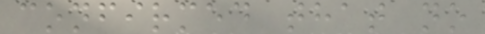confirmed that no
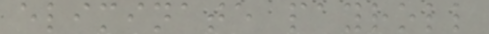eliminate payroll
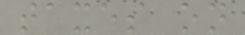taxes on
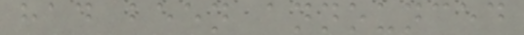had been announced
